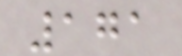171
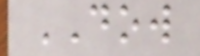DOW
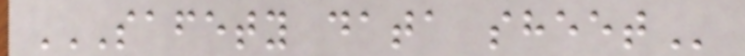SAFETY DATA SHEET
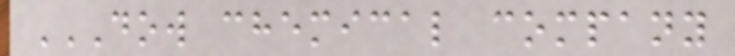DOW CHEMICAL COMPANY
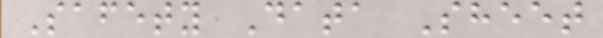Safety Data Sheet
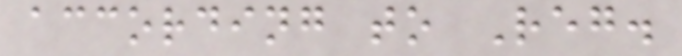according to Reg.
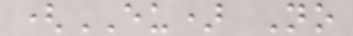(EU) No
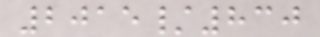2015/830
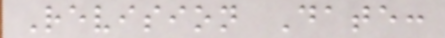Revision Date:
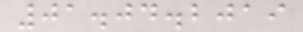01.04.2019
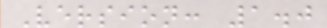Version: 1.0
